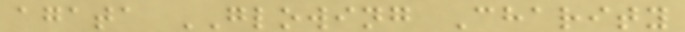agata GLOWING Charity
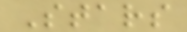Stars
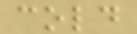cold
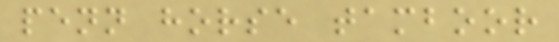penn horse tamboor
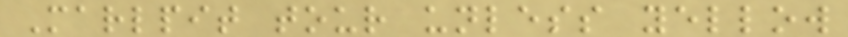Marlpit tour unless yellow
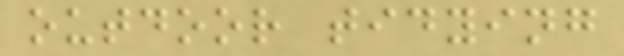outdoor tidying
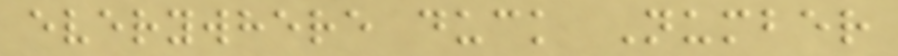everywhere duck Number
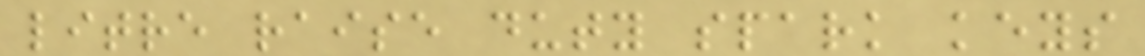litre raise duty spark keys
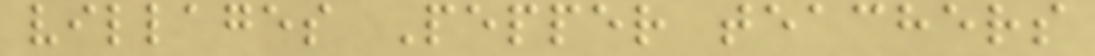villages Pepper teachers
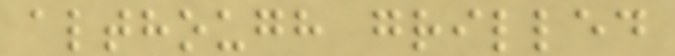although grilled
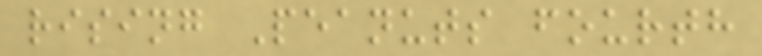rising Peanuts fourth
